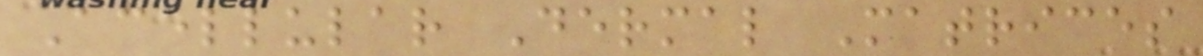Acellular Dermal Matrices
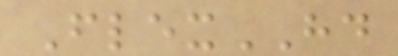FlexHD
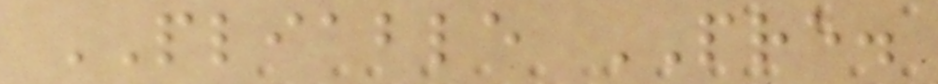PLIABLE PRE.
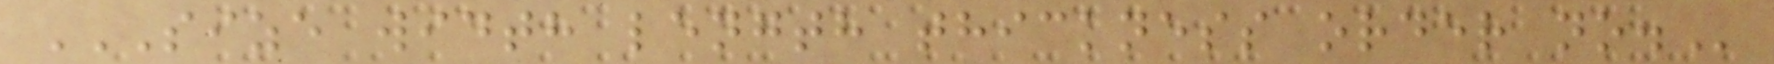SIZE WIDTH LENGTH THICKNESS ORDER NO.
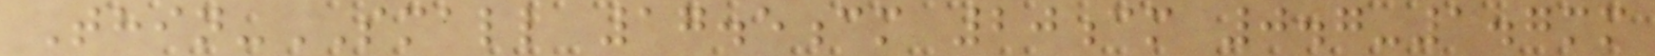Thin-SMALL 17.5cm 20cm 0.7-1.7mm
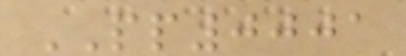PP0001
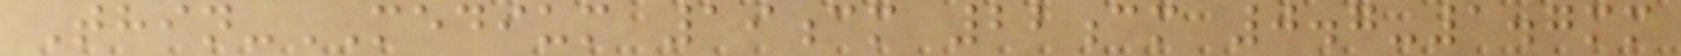Thin-MEDIUM 19cm 22cm 0.7-1.7mm
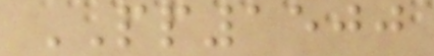PP1500
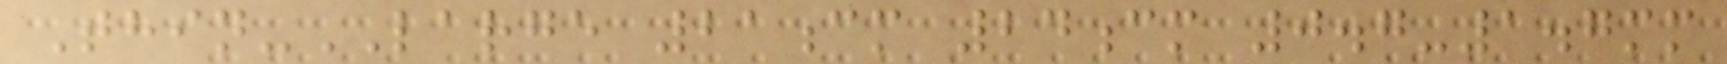Thin-LARGE 21cm 24cm 0.7-1.7mm
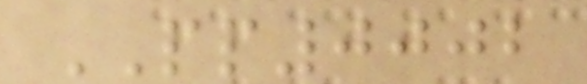PP0002
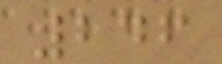246
